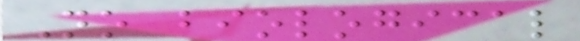No biological
